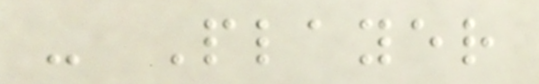- Player
